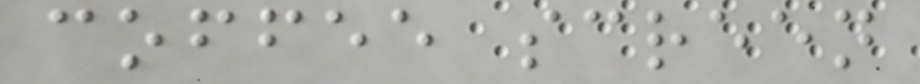coffee screen
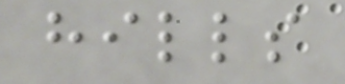hills
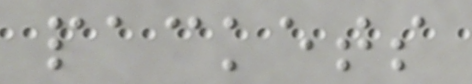packets
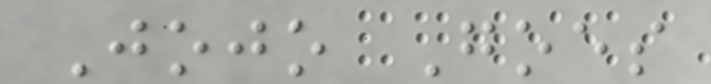Jojo Goes
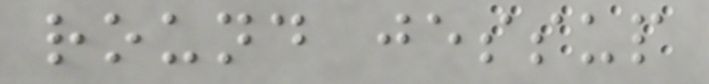round jessup
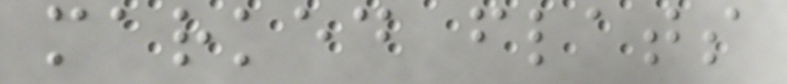marked flats
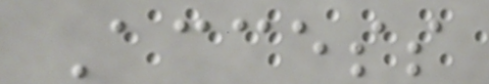Access
